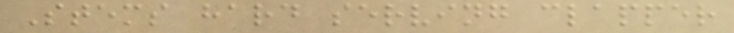Stems hard serving clapper
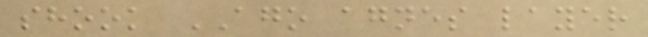shook AGO agnes layer
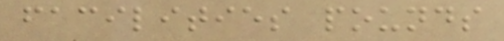facilities pounds
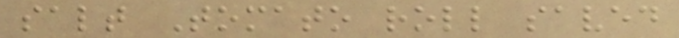salt Tomato roll saved
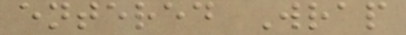entered Wrap
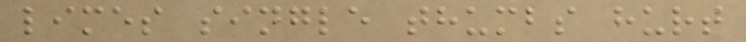limes single thumbs hurt
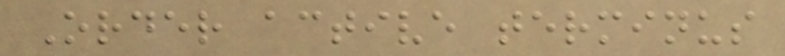Order active terminus
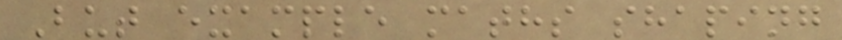But example maths shaping
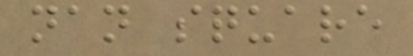nan square
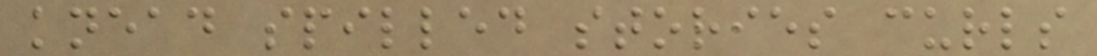knead spilled stories curls
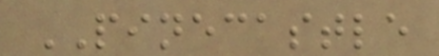PINECASTLE
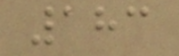183
